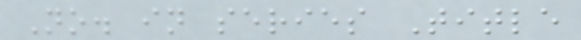No. in series Title
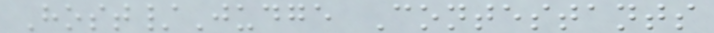Host/Judge Contestants
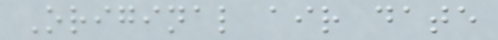Original air date
